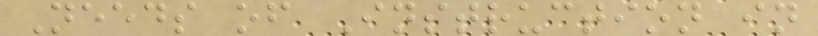Needs of Instruction in
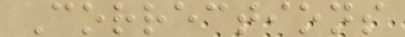Corrections
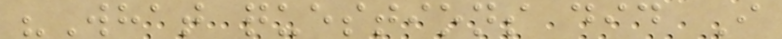"What questions did I
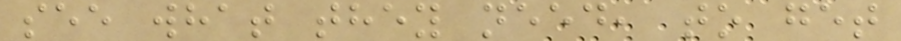see what they need, to get
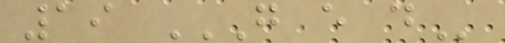19 G E D
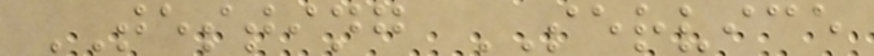TESTING SERVICE
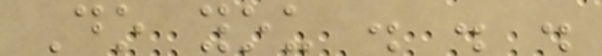Do you . . .
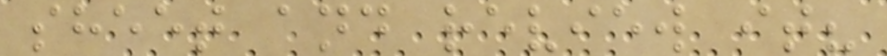sheet and review it?
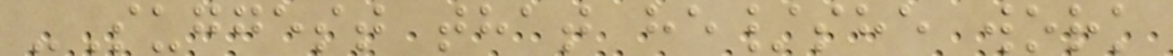-Suggest that he/she work
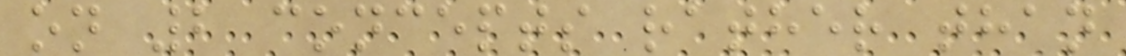on 2 concepts rather than
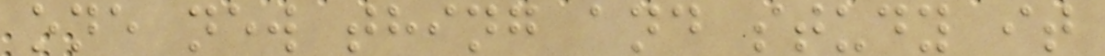one new thing and study it
